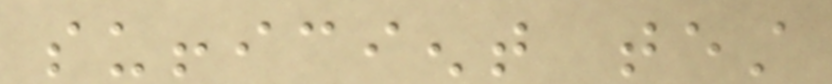sufficient test
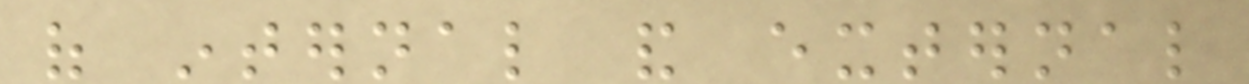of internal and external
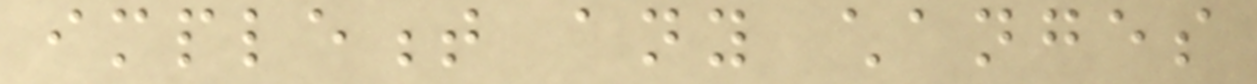implement any changes
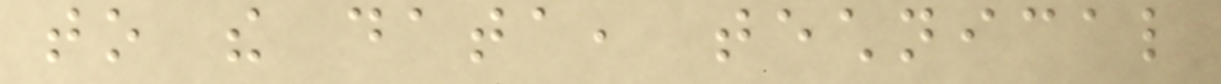to the data, technical
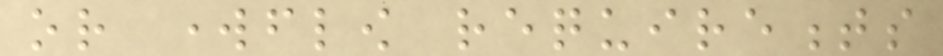or workflow requirements
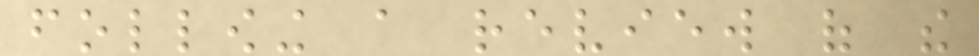following a review of the
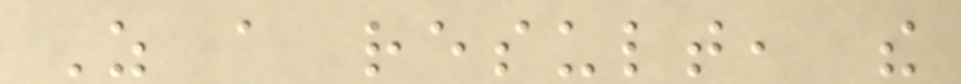As a result, the
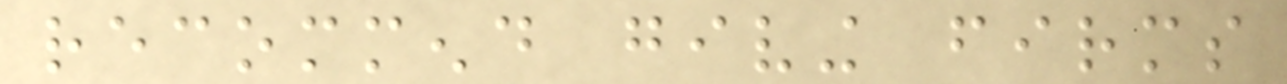recommend giving firms
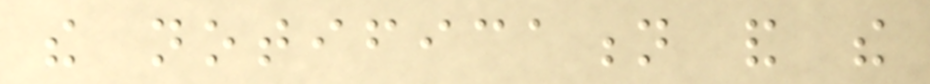the notification and the
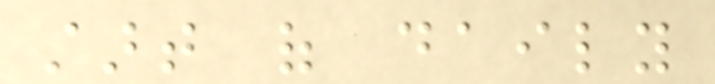start of daily
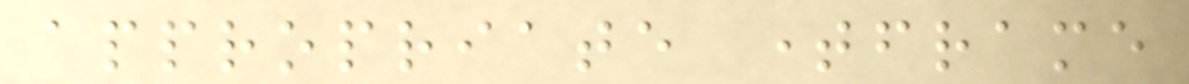appropriate timeframe
